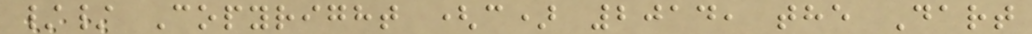// Copyright (c) 2014, the Dart
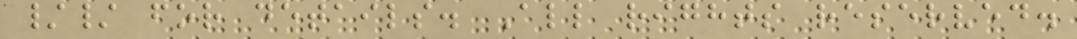// for details. All rights reserved.
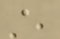a
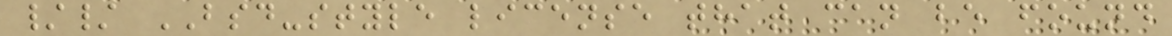// BSD-style license that can be found
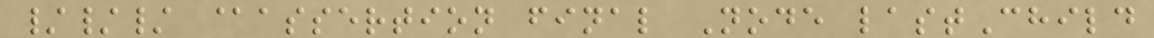/// @assertion final Node lastChild
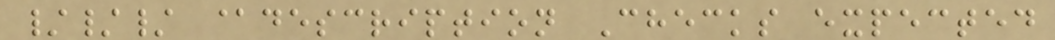/// @description Checks expected
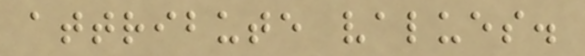attribute values.
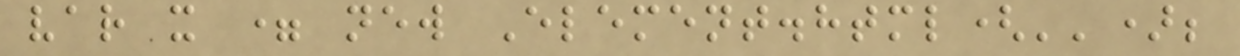var x = new Element.html('');
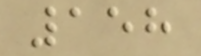158
